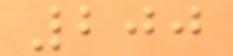200
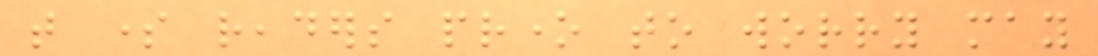that some readers prone to worry may
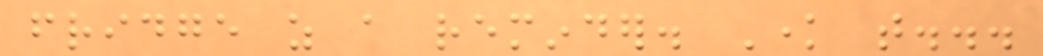fridge as a reminder. Know that...
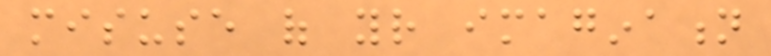misuse of your imagination
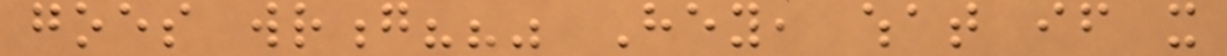goes wrong??" Hey, what if it
